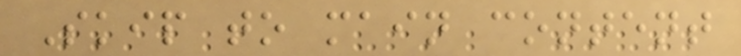Skip to main content
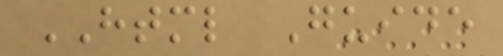HTML Guide
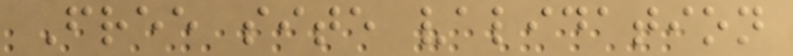Free site validation
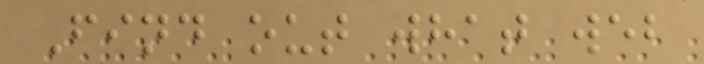Find out what web
